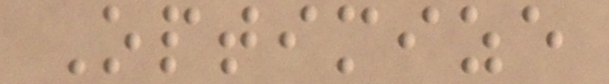Optimize
